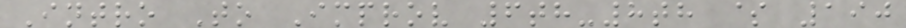Intro To Improv 6th-8th $ 190
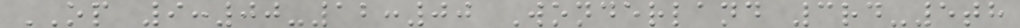OP 9:00-12:00 Wonderland 3rd-5th
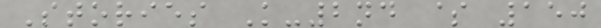Stories K-2nd $ 150
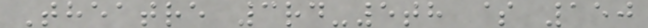Theatre 3rd-5th $ 150
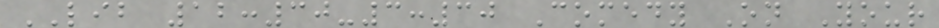LIB 12:30-3:30 Comedy On Your
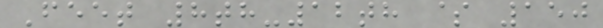Feet 8th-12th $ 150
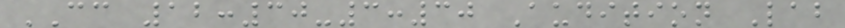CC 12:30-3:30 Audition Lab
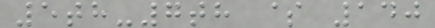5th-7th $ 140
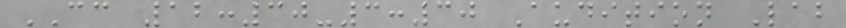CC 12:30-3:30 Audition Lab
